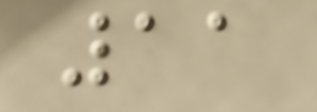11
